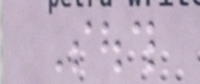South
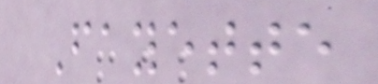Fayette
